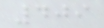409
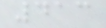413
